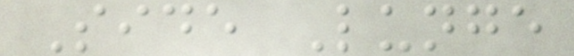Side Lunge
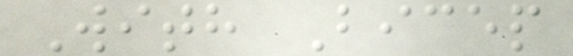With Bicep
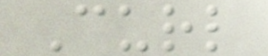Curl
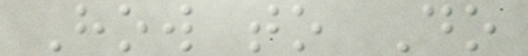How to Do
